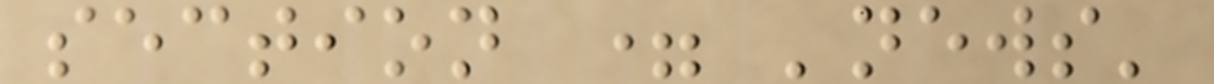section = 'news'
